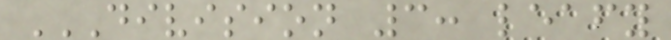DIVISION 3: LEAFY
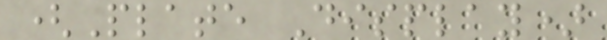(Plate Display)
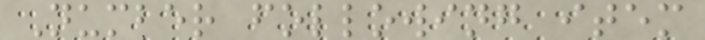Number following item
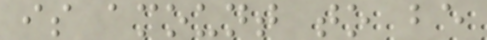is amount to be
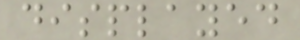displayed
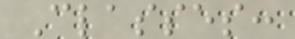Classes:
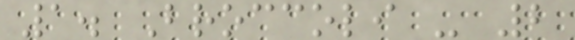1. Broccoli - 2
